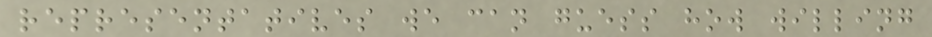representatives we can guess how willing
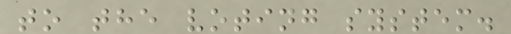to the voting system.
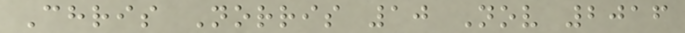Chris Norris 10 Nov 2016
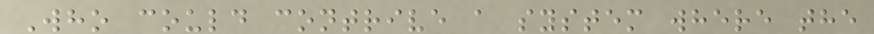Who could contrive a system where the
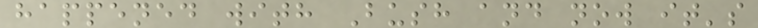happened with Bush and now it's
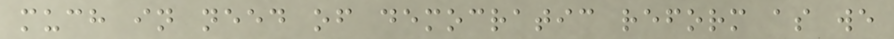much in need of democratic reform as we
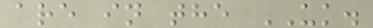are in the UK.
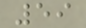59
